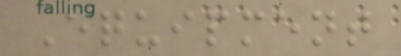Equipment
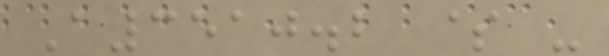A3510.2 $ -
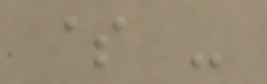$ -
